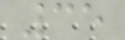35
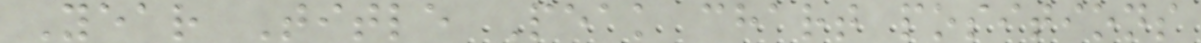Year Title Peak chart positions
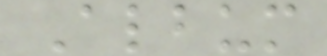Album
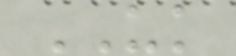UK
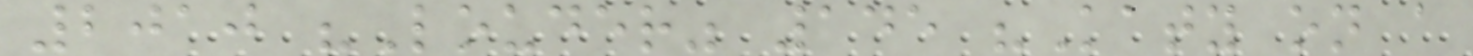2010 "Louder" 145 "Katy on a
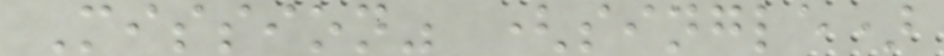Mission" (single)
